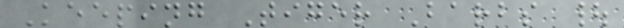Keeping Tiger Barbs |
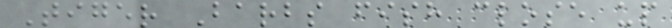Tiger Barbs fish close up
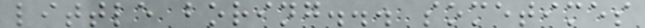little boring... sometimes
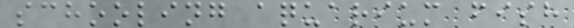schooling aquarium fish
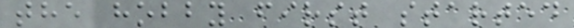the hobby first started
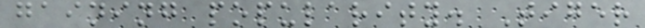gaining popularity. Tiger
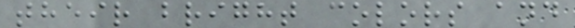their bright colors and
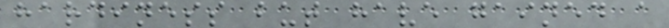hardiness but have gained a
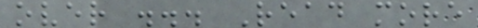over ... Read more
